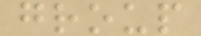group
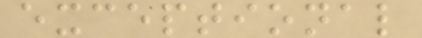exceptional
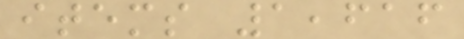items 1,616
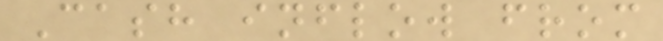Cash inflow from
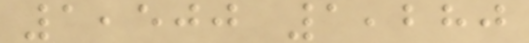1,500 1,280
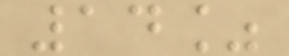14%
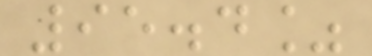95.4%
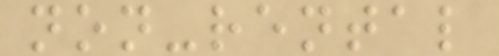non-rental
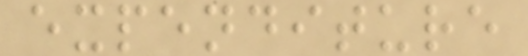expenditure
